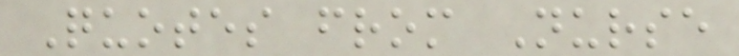Quotes from Nurse
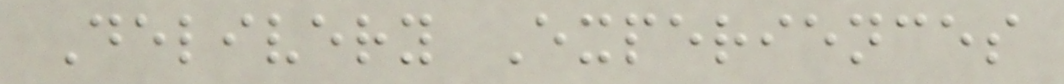Delivery Experiences
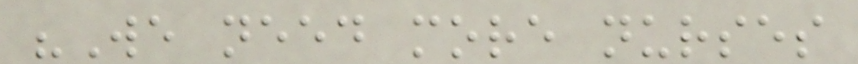"We need more nurses
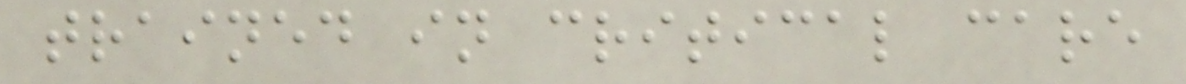trained in critical care
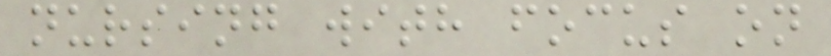nursing with focus on
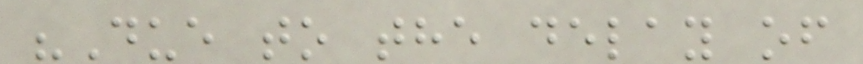"Due to the delay of
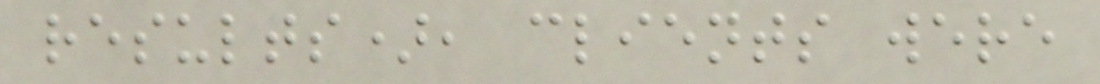results), clients were
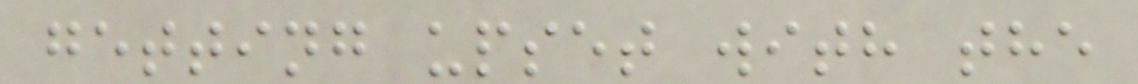getting upset with the
